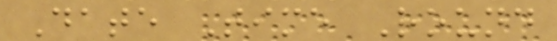Date Time Round
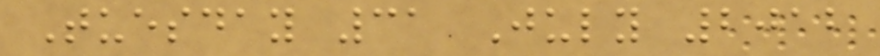Tuesday 31 July 2012
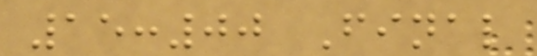15:00 Final
